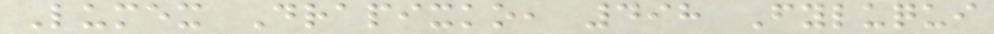Lumex Drapixko, 498 Fyluqui
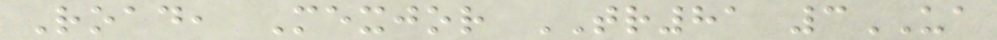Road, Mexjor TR81 3UA
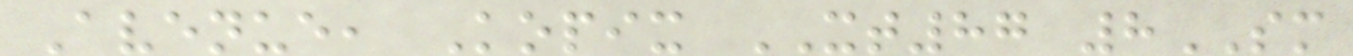Avenue, Kopix XT87 8SM
